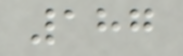187
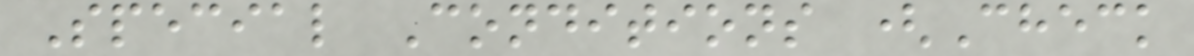Special Conditions (Check
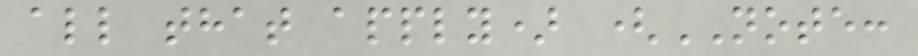all that apply) (NOTE:
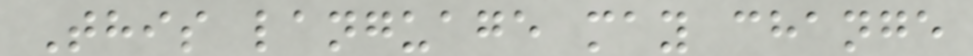This language may change
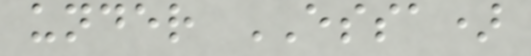under ESSA)
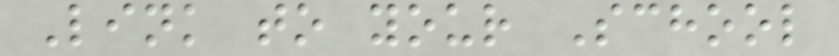Link to your School
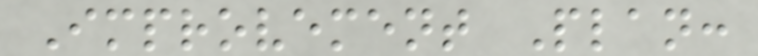Improvement Plan:
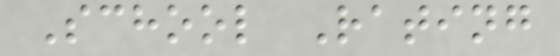School Rating
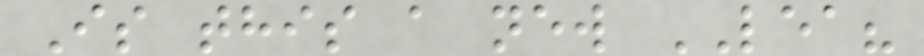Is this a new LEA?
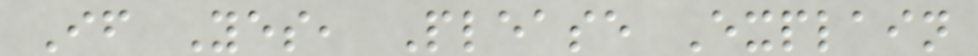If Yes, Please Explain
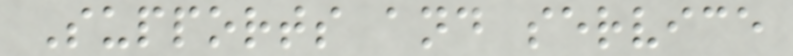Supports and service
